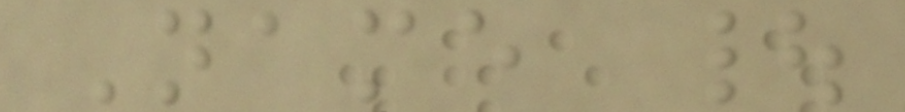Name |
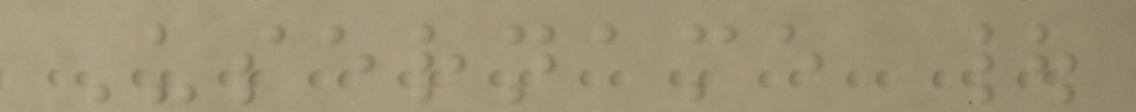Username |
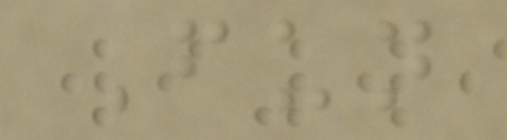Fun
